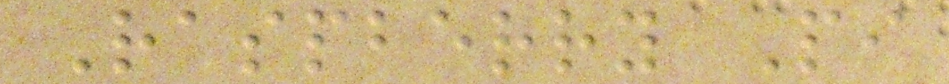Raspberry Pi
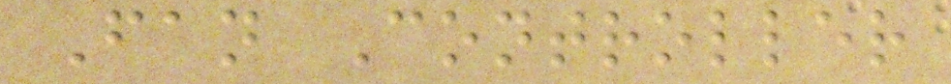Fan Controller
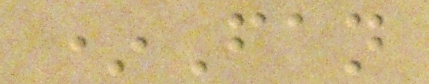*Fan
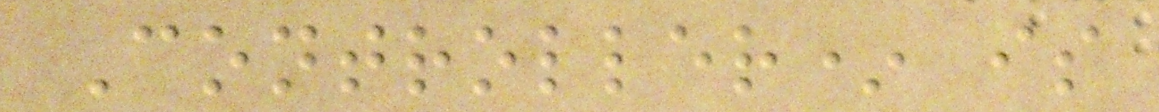Controller* is
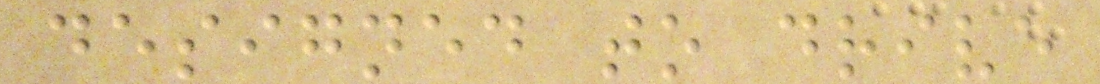designed to drive
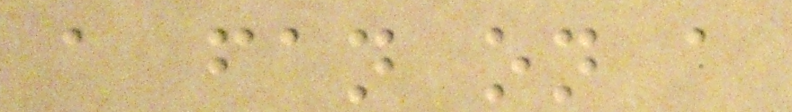a fan on a
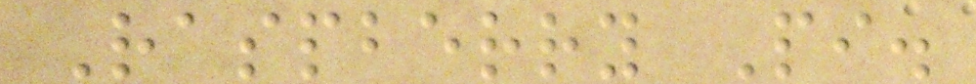Raspberry Pi.
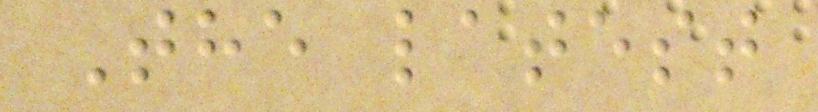The latest
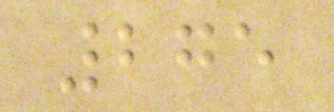275
